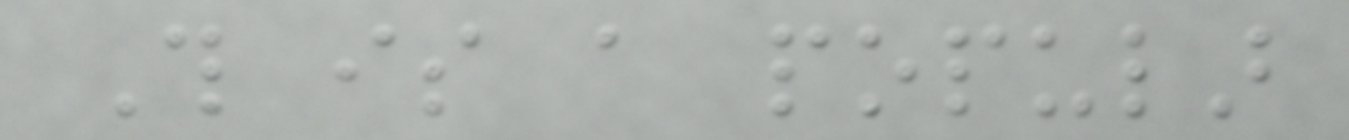This is a popular
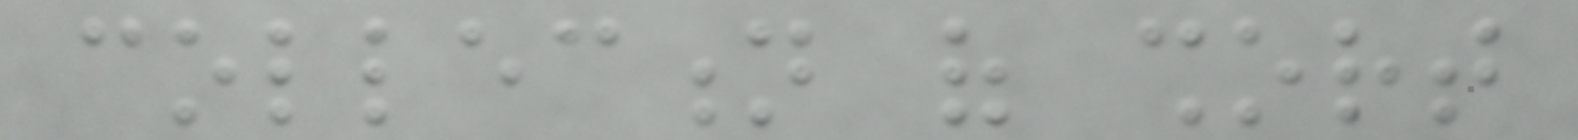collection of short
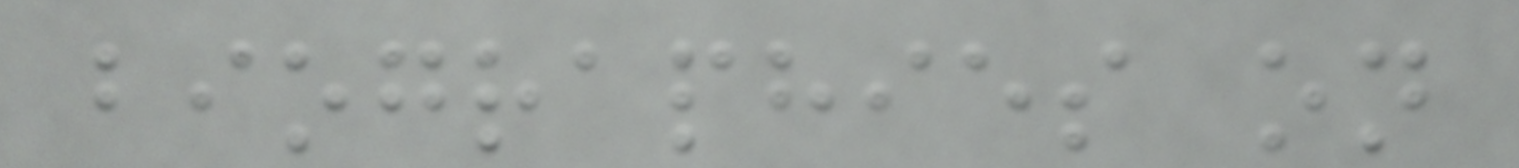biographies on
